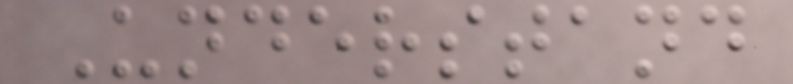Understand
